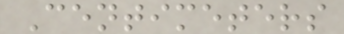Centimeters
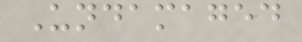Undamaged
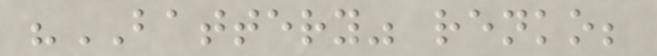"BATTERY" renko;
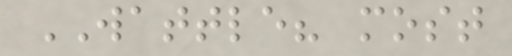WATTLE? most
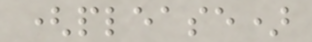(please)
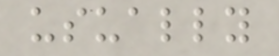usually
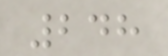248
